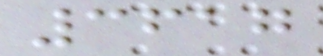3617
